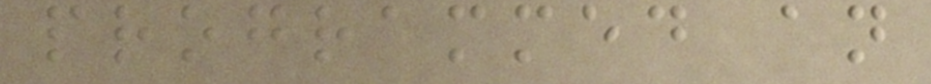programmed an
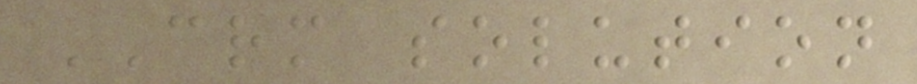CRM solution
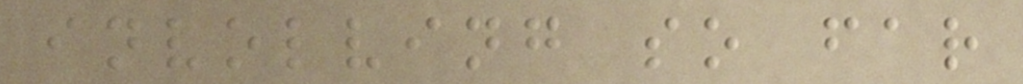involving so far
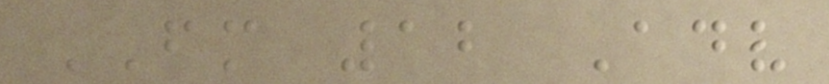FM 12 Adv
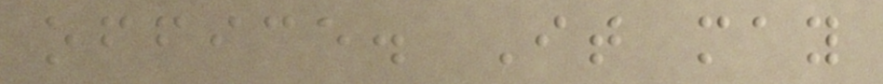office. It may
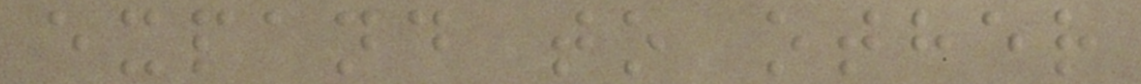expand to other
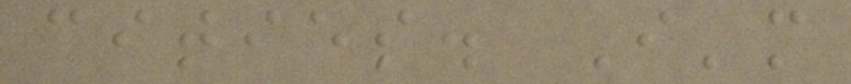cities. I'm
